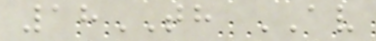18TH AV
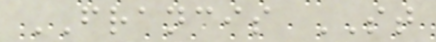FRANCIS ST
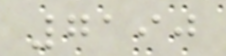7190
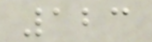123
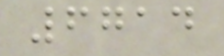6714
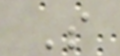S
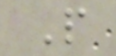P
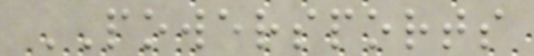POWERSPORTS
